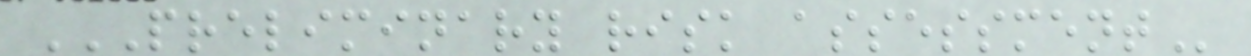PRELIMINARY RISK ASSESSMENT
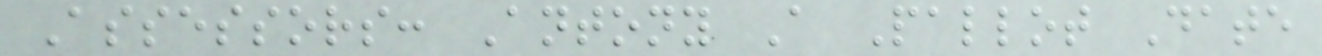Assessors: Antony A Pallot Date
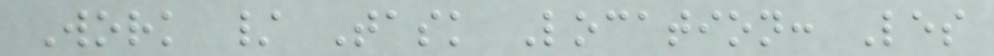Work / Task Location: Les
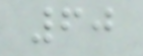60
